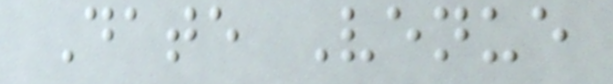Date Venue
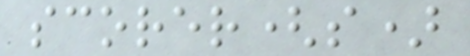scorer(s)
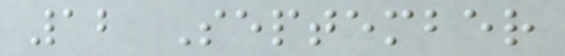12 September
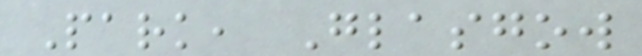Park, Glasgow
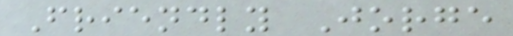Friendly Jorge
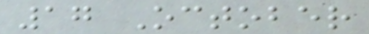17 October
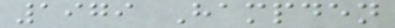1979 Hampden
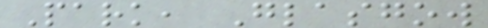Park, Glasgow
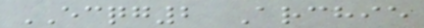ECQG2 Archie
